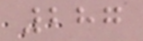287
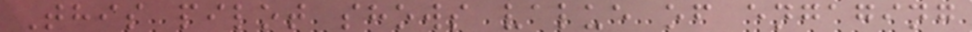This pilot shows value of engaging
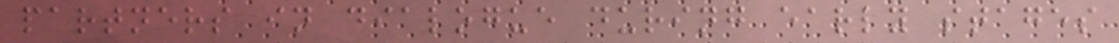partners in dialogue during early stages
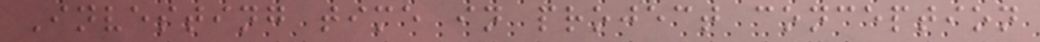Investing time in project conception
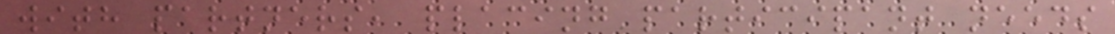with partners, placing participant needs
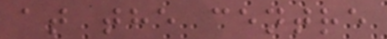at the centre
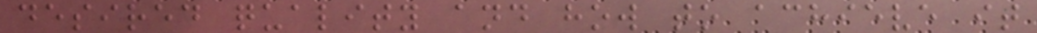desired quality and how to achieve it
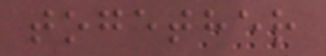together
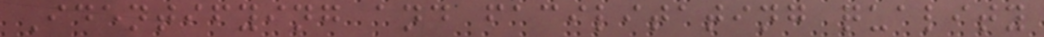Identifying and facilitating quality
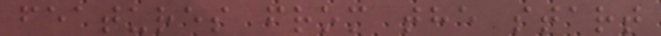features from the start
